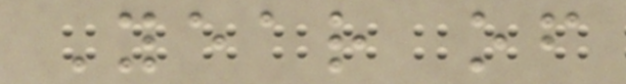Year of
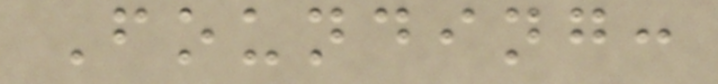Founding:
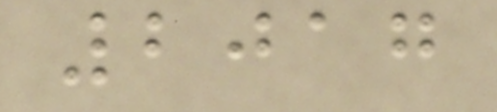2017
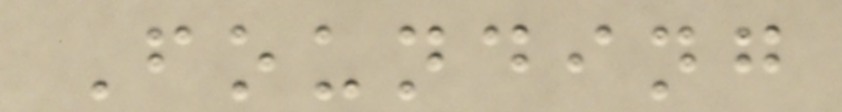Founding
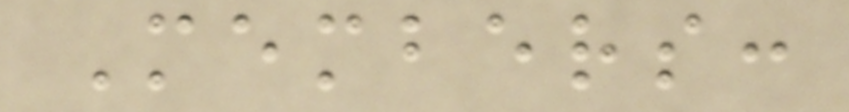Members:
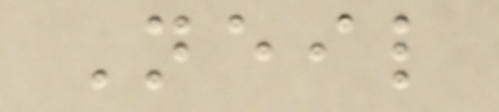Neil
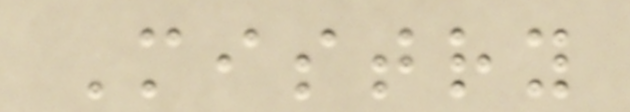Mistry
